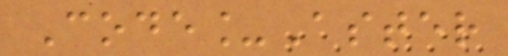Code_Aster
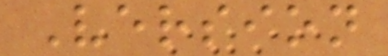Version
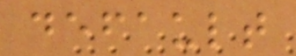default
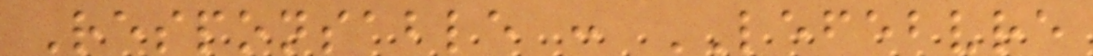Responsable : LEFEBVRE
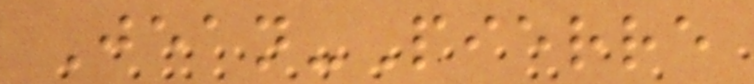Jean-Pierre
